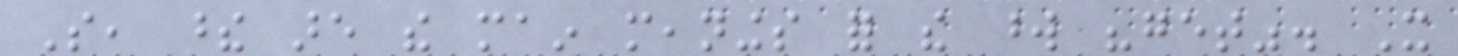So, these are the main meanings for the word "get". It
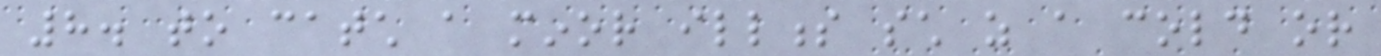8. to catch a minor illness such as a cold or
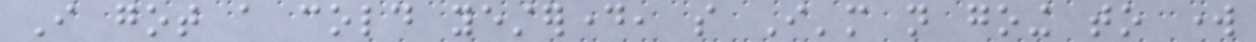I got a cold yesterday, so I'm not going to work
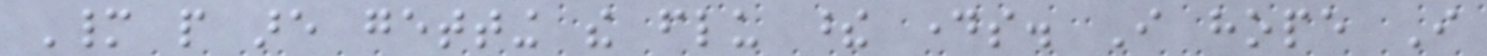Many people are getting the flu these days. I hope I
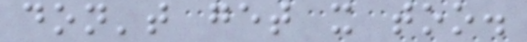don't get it too.
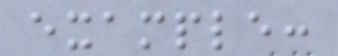example:
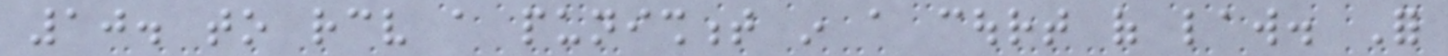10. to receive a punishment in a court of law. For
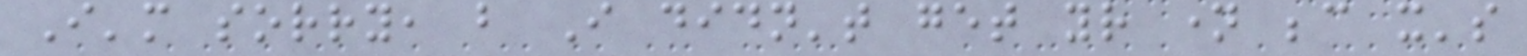I'm sorry, but I didn't get your name because it's
